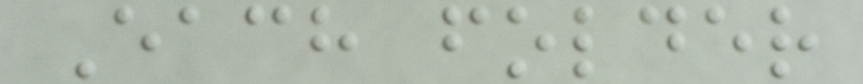Each folder
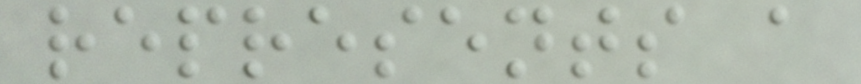represents a
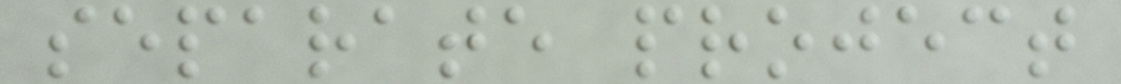separate project
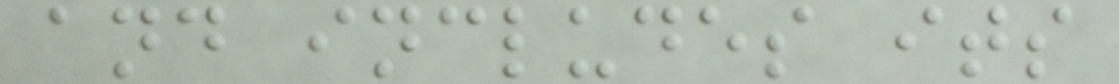and includes its
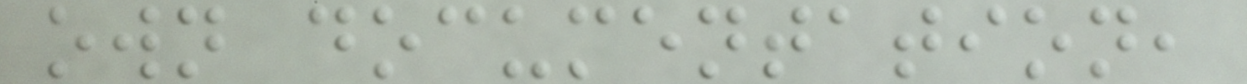own documentation,
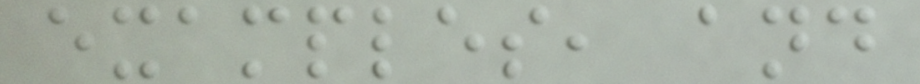examples, and
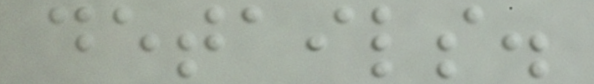details.
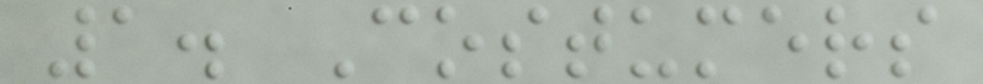1. Costumers
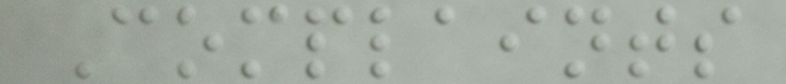Complaints
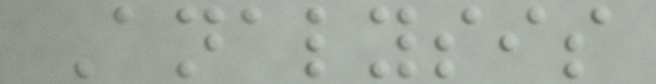Analysis
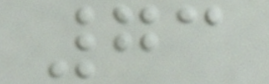73
